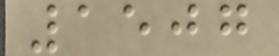1507
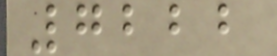7222
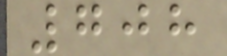708
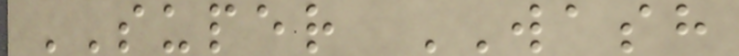SUPER WASH
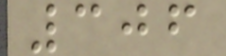306
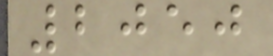2050
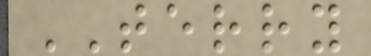TERRY
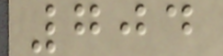704
